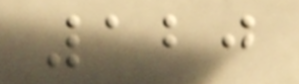120
